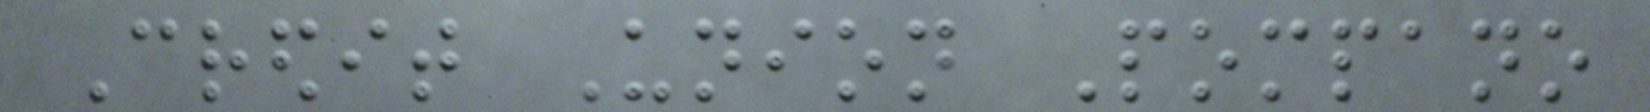Credit Union Pompano
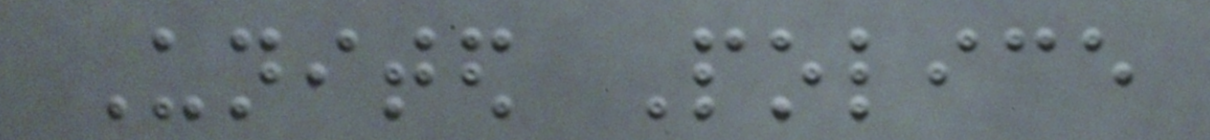United Police
